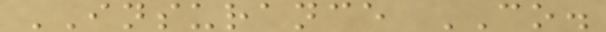INSURANCE CO.
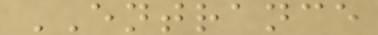ENTRANCE
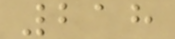218
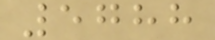5788
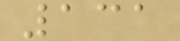131
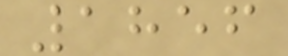1856
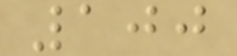100
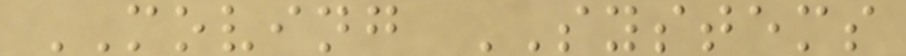MOVING SYSTEMS
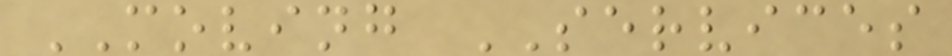MOVING SERVICES
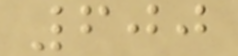600
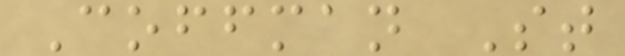Coffman St
